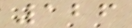126
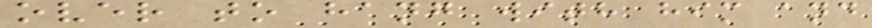over to hang with him and
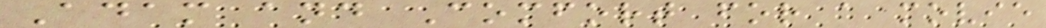Adam and Comfort for a movie
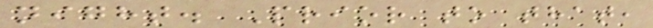night. Prior to that,
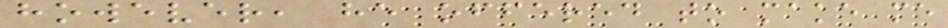however, he offered to make me
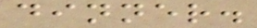dinner.
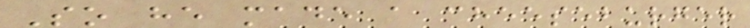So he made a cheeseburger
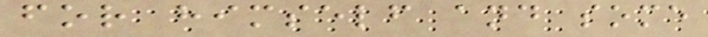for himself and some
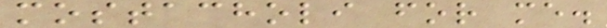mostacholi for me.
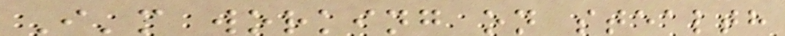I'm working on stealth
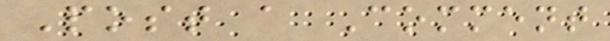Post a Comment
